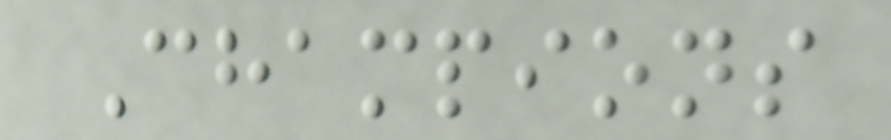Champions
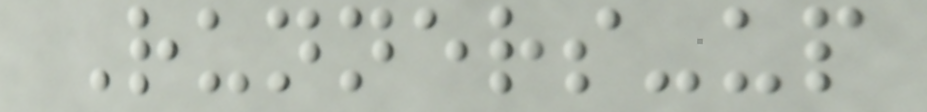Runners-up
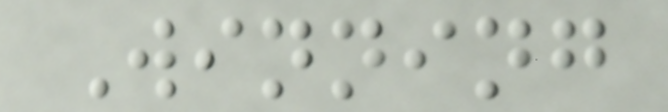Winning
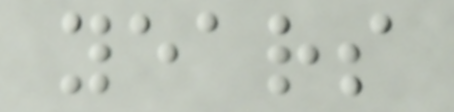years
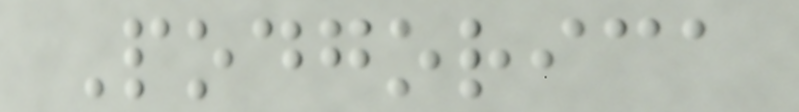Podgorica
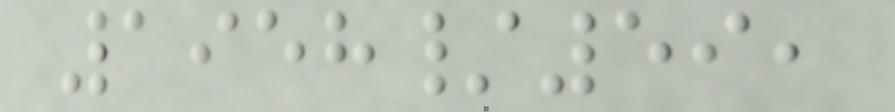1958/59,
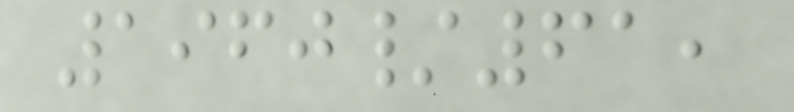1960/61,
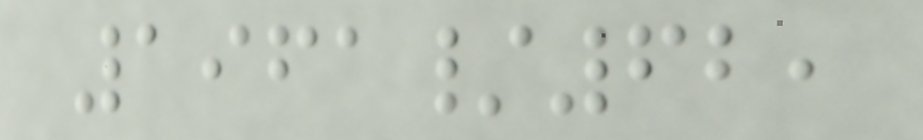1961/62,
